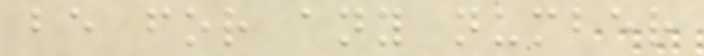be for any number
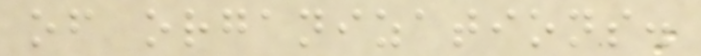of organizations.
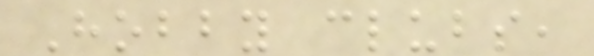Hobby clubs,
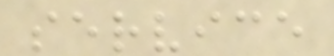service
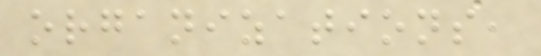organizations,
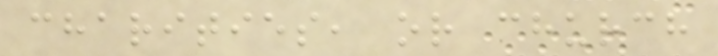charities, or church
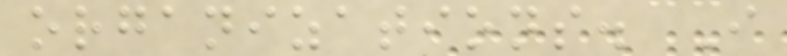organizations. I
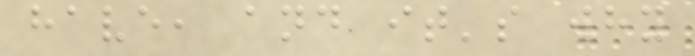have, and it's why
